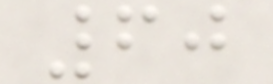60
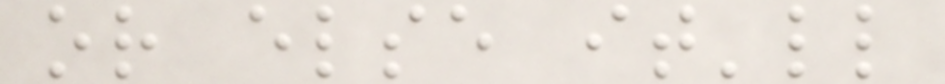or else it'll
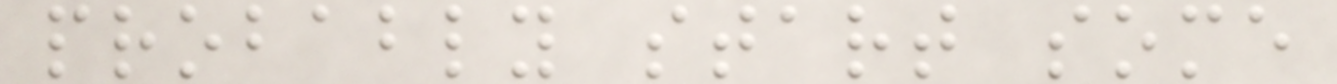probably start some
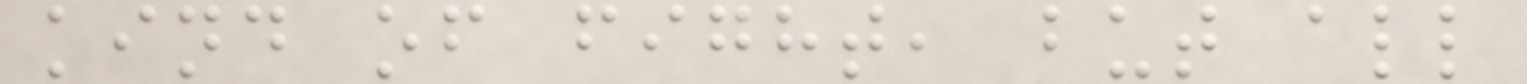kind of fight, but all
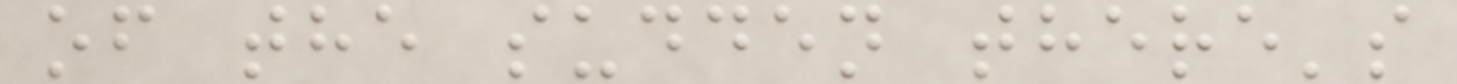of the sudden there's
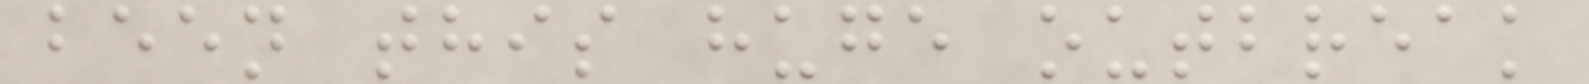been this huge outbreak
